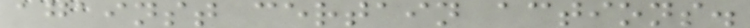against certain actions.
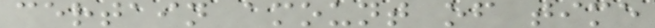certain amount of time
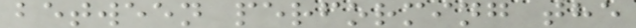between performing the
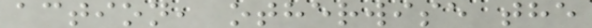action, otherwise the
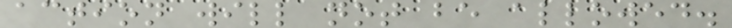action will not be allowed.
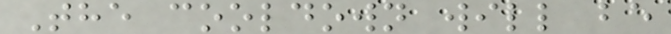The cooldown will be
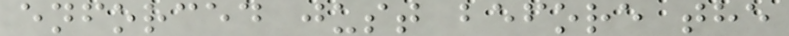enforced just before the
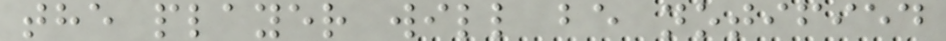the player will be notified
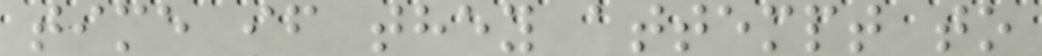time if they attempt to
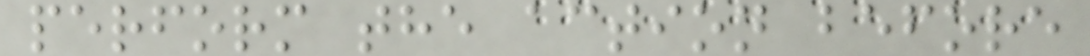perform the action before
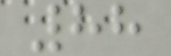88
